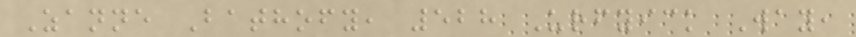Zanne Bathofy, 528 Urfyick Way,
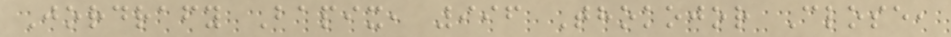Jordrafy Bapix, 996 Thokojor Close,
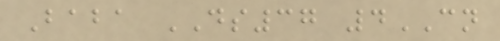Baba DS37 4CN
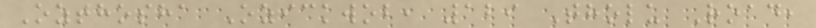Ozthosha Ozickwob, 129 Tholu Road,
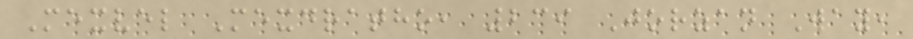Mexvel Mexdratho, 239 Jorzan Way,
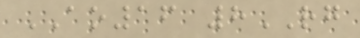AO16 8RG
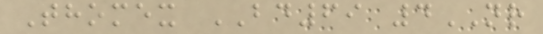Thomex BD69 4NR
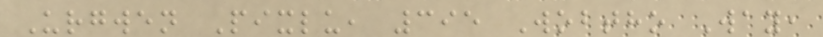Urgwen Pixlu, 395 Wobtho Way,
